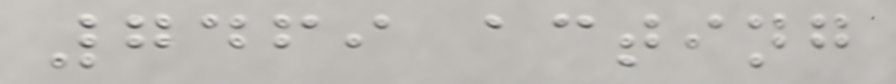7469 acting
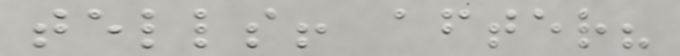tells! after?
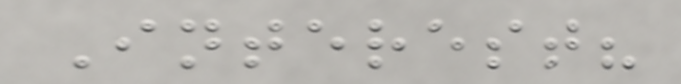Interest?
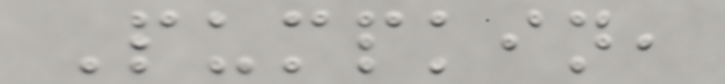Pumpkin,
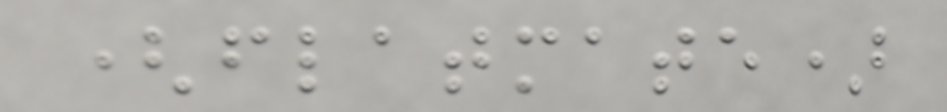(flatmate)
